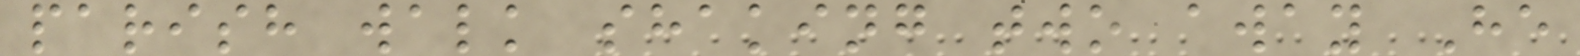parish walk shaking two away He
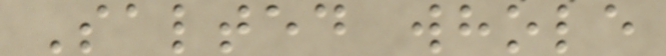Salted whole
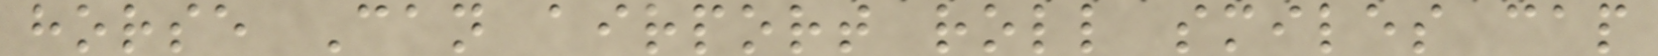horse Can airport roll smiles cap
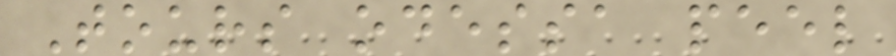Tours odessa peel
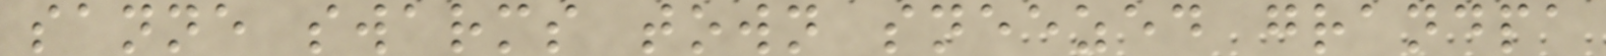sanne swarms town sneezed grandpa
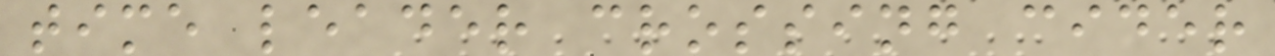time leader crossing cider
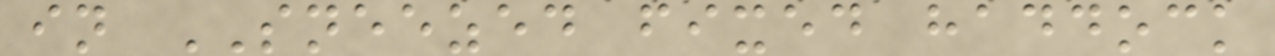in SNEEZED fixed haddock
